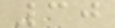30
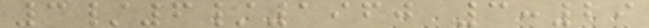3/6/1960 3:29
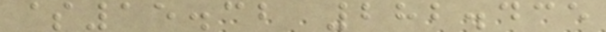$15.32 282.435
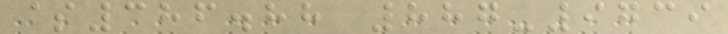$386.88 887-9739
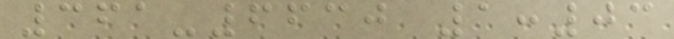361-6630 1:03
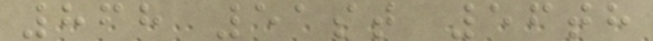868 51st 56th
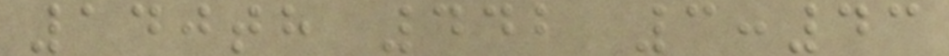140th 442 3:43
